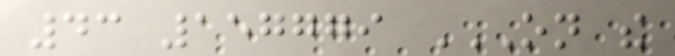43 157779 ON THE
